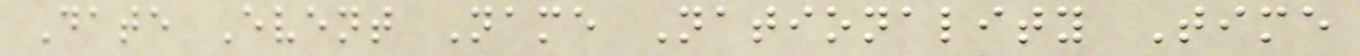Date Event Name Nationality Time
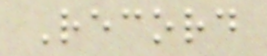Record
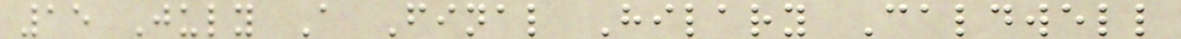15 July A Final Hilary Caldwell
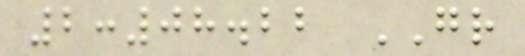2:08.22 GR
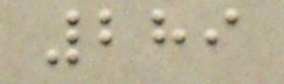289
